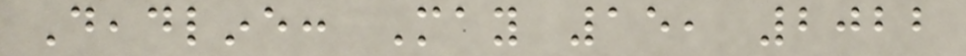Deadline: May 15, 2022
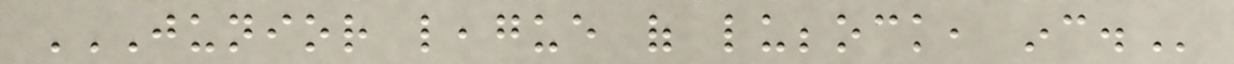JUNIOR LEAGUE OF LUBBOCK, INC.
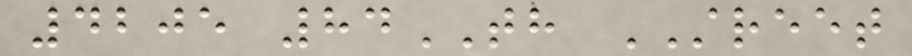4205 84TH STREET
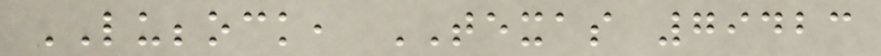LUBBOCK, TEXAS 79423
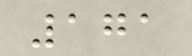171
